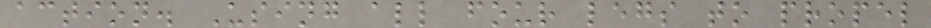action. Using all four legs to propel
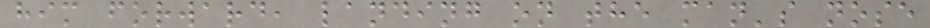him forward, landing on the man's nose
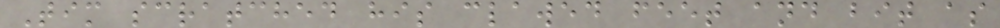Tim scratched his clawed feet and bit as
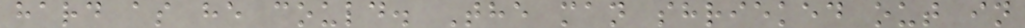hard as he could. The man shrieked out in
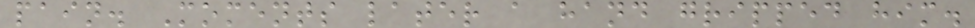pain. Moments later a hand gripped him.
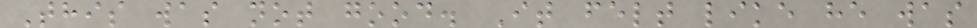This was not good. It felt like he was
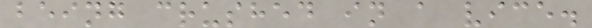being crushed in a vice.
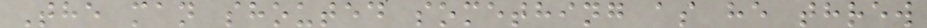The man shouted something as he threw
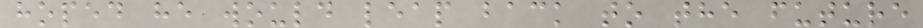hoped he would leap back to the future
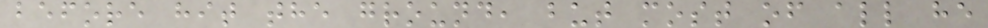before hit the ground, but most of all he
